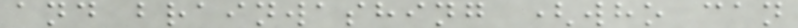and brainwashing (who can
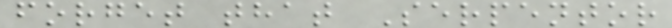forget that Serpentor
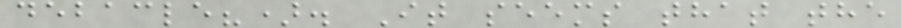debacle?). It seems that the
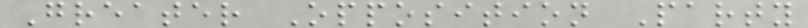Greater Opposition Party
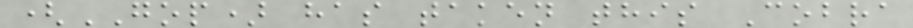(GOP) has taken this Cobra
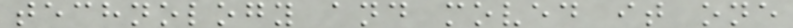technology and moved it one
